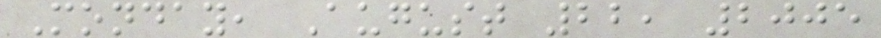Monday, August 22, 2005
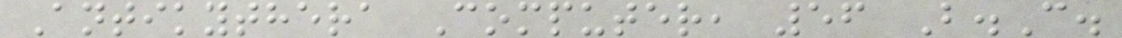Antikythera Computer, 56 B.C.
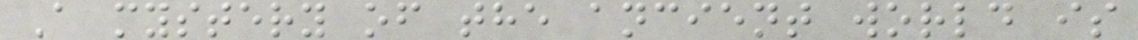A mystery of the ancient world is
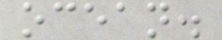ocean.
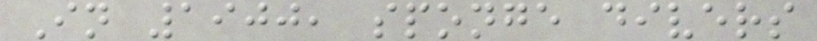In 1900, sponge divers
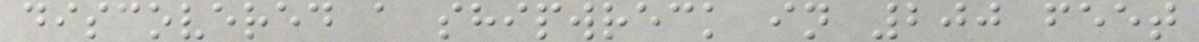discovered a shipwreck in 200 feet
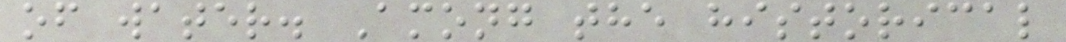of water. Among the historical
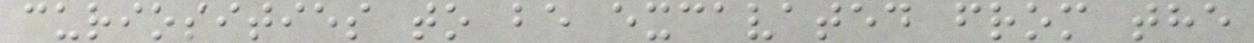curiosities to be excavated from the
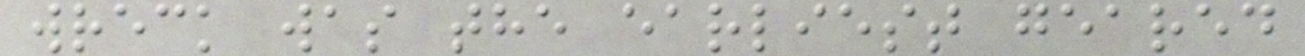wreck was the earliest geared
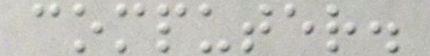computer.
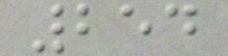254
